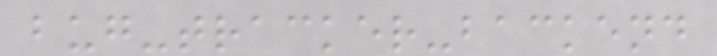bug-tracker-backend
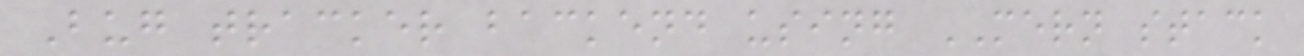Bug tracker backend using MERN stack
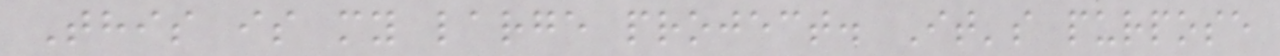This is my large project. It's purpose
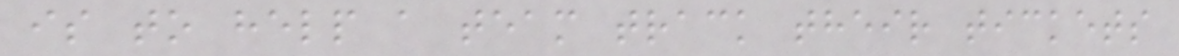is to help a team track their tickets
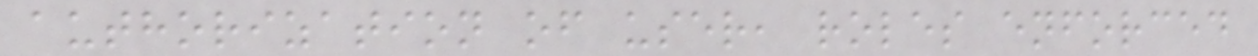authorization of user, roles enforced
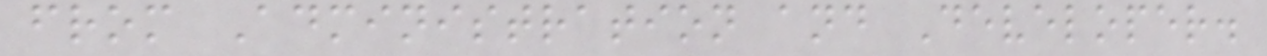from Administration and Developer.
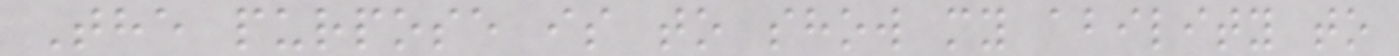The purpose is to show my ability to
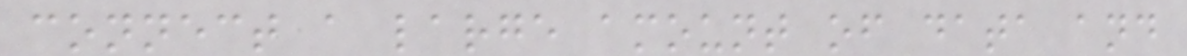connect a large amount of data and
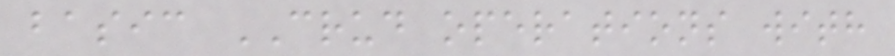basic CRUD operations with
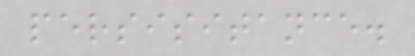persisitance.
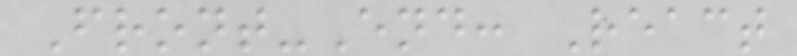Front-End: React
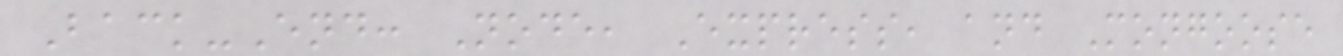Back-End: Node, Express, and Mongoose
